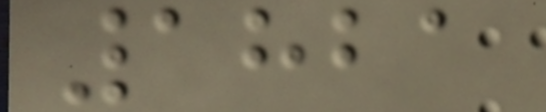1821
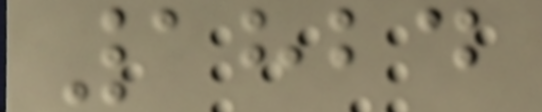1824
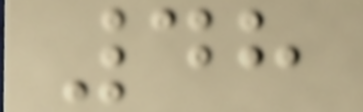48
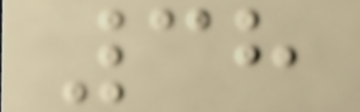38
